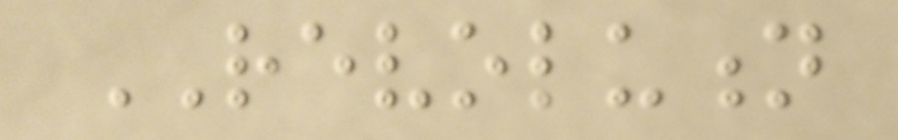REVOLUTION
